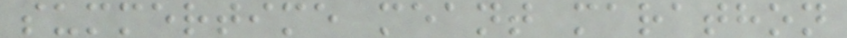summertime meant marathon
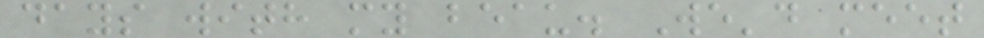days with my beau. We'd meet
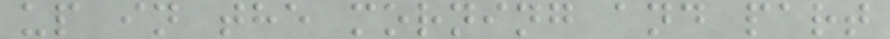up in the morning and part
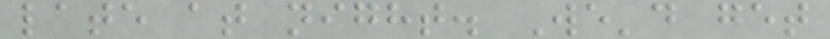late at night. We'd get
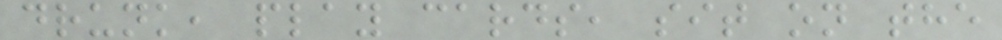drunk, play cards, sit on the
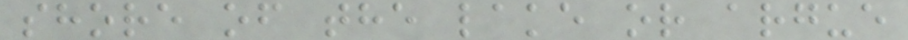shore of the lake or argue
